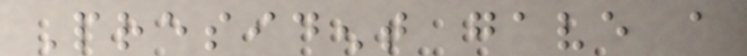President gave a
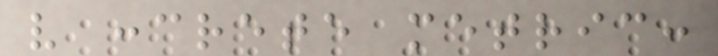very concrete metric:
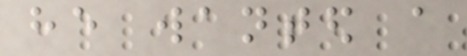he wanted a
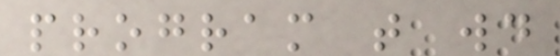program that would
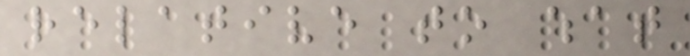relative to what
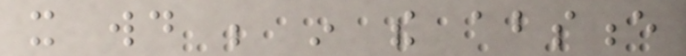it would be in the absence
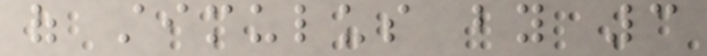of stimulus by 3
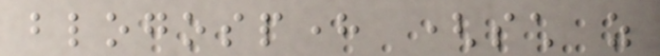blogosphere (such as
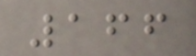166
